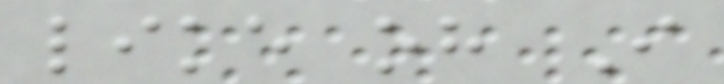like oh I
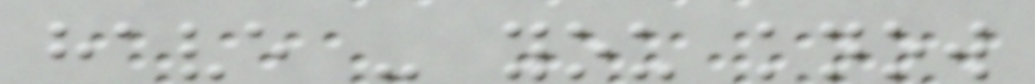have - you know
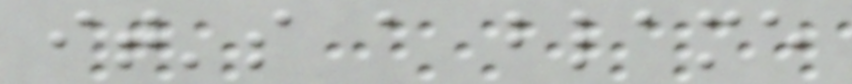it's a blame
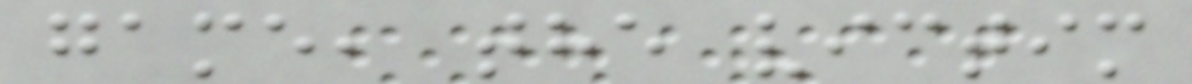game, the victim
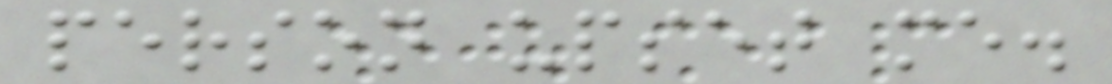person upset me.
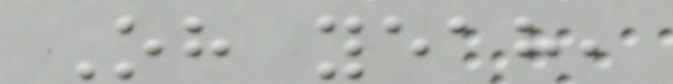Oh yeah,
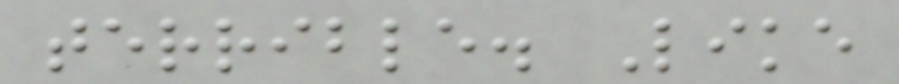terrible. Like
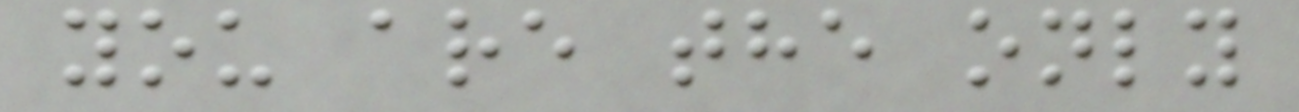you are the only
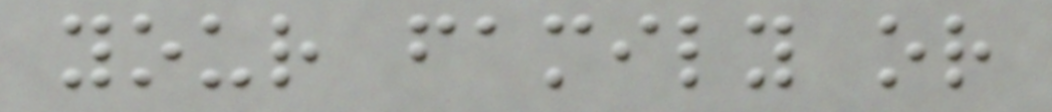your family or
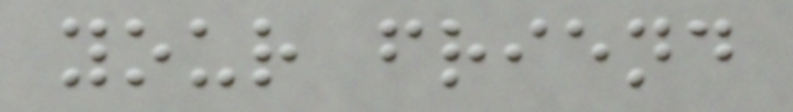your friend
